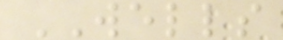WELLS
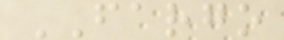FARGO
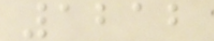1212
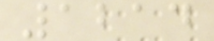1214
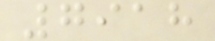7918
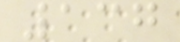137
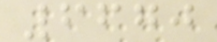6670
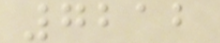7212
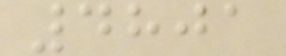4801
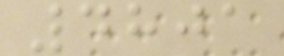4801
